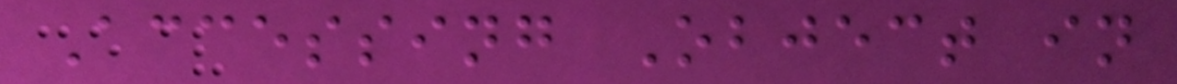Accessing Object in
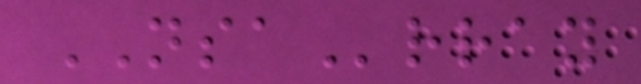NSArray
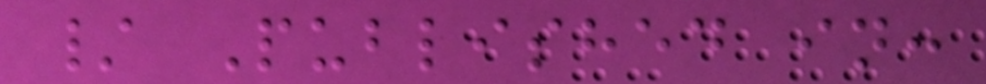/ Published in:
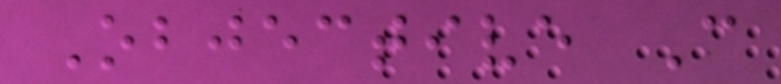Objective C
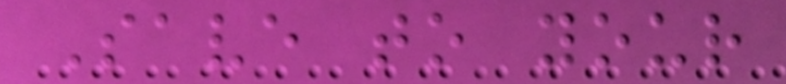Save to your
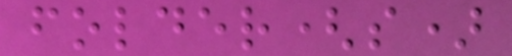folder(s)
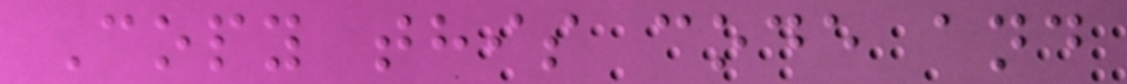Copy this code and
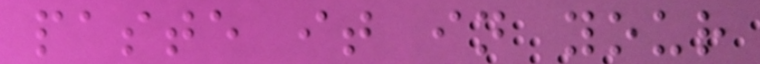paste it in your
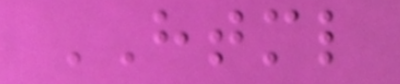HTML
